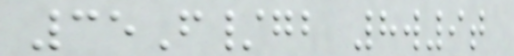35F/gb 8w9t
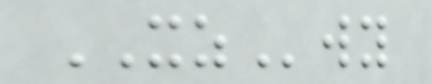XZwy
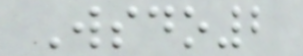Wsdo2
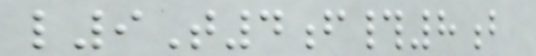l9T4f#8b
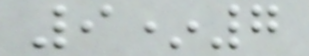9*7
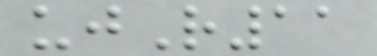ujR11
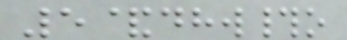5&dhw#o
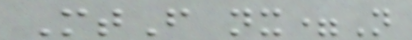MtF nx=N
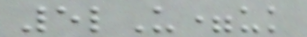5lU=uk
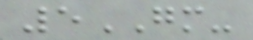5GM-
